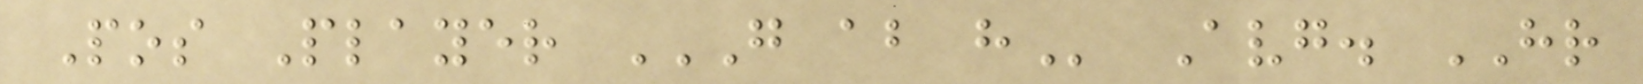Pos Player G AB H Avg. HR
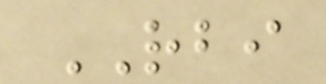RBI
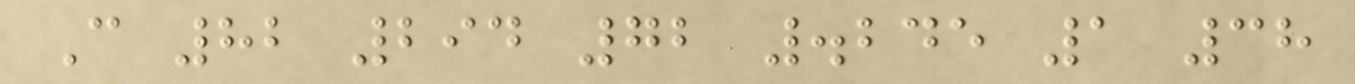C 82 294 72 .245 1 38
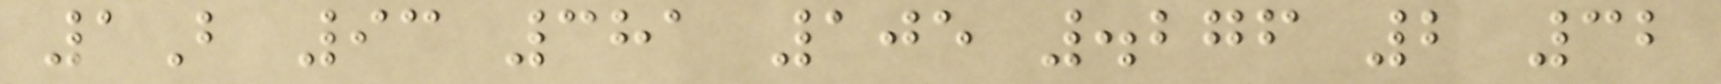1B 93 381 105 .276 2 32
